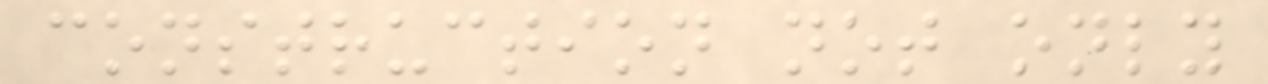construction not only
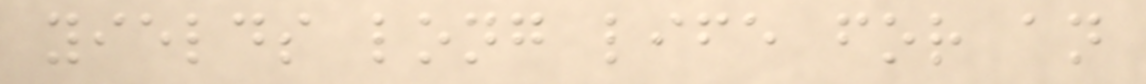yields long life for an
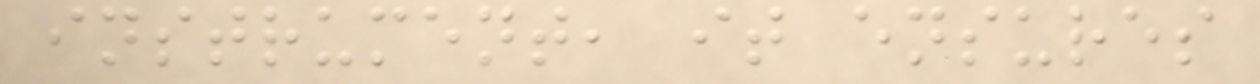instrument, it ensures
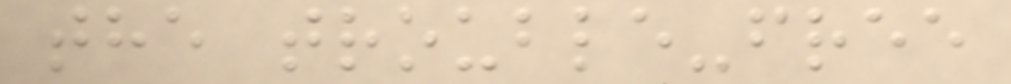the trouble-free
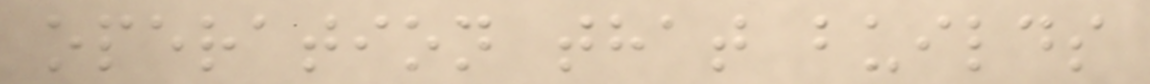operation that builds
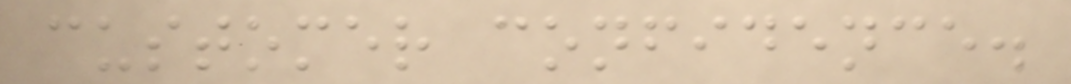customer confidence.
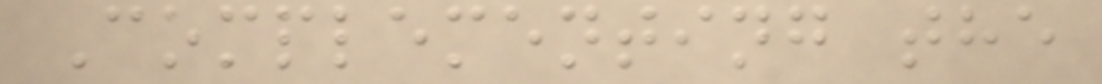Complementing the
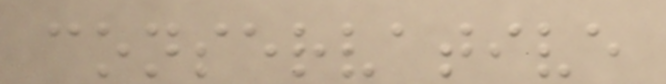conservative
